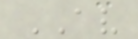AV
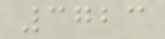3723
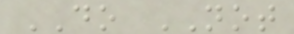DO NOT
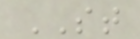ST
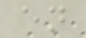en
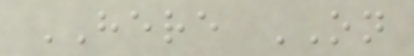HERE ON
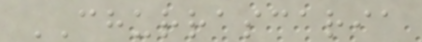CHURRASCARIA
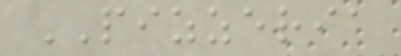PIZZERIA
